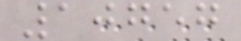10757
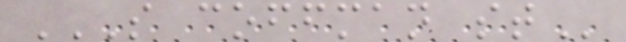S COFFMAN ST
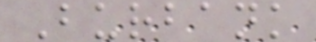Burbank
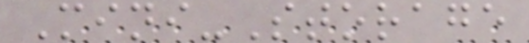Mini-Storage
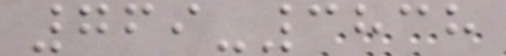769-3838
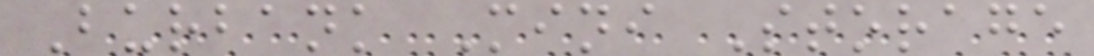Burbank Mini Storage
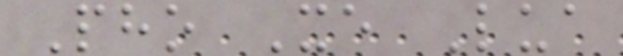Pho Xe Lua
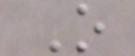O
